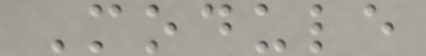Module
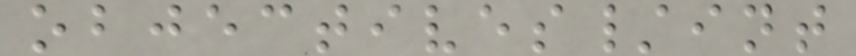objectives/int
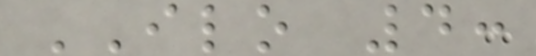ILO 4:
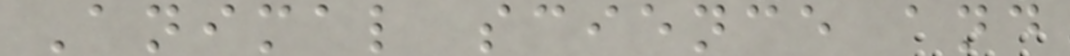Animal science and
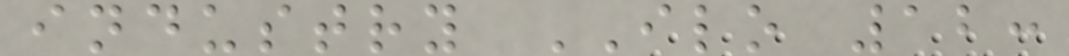industry ILO 12:
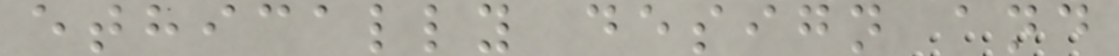ethically design and
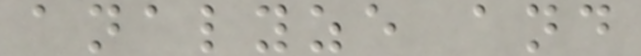analyze and
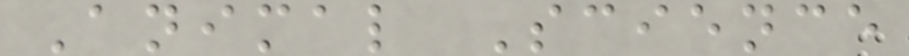Animal Science
